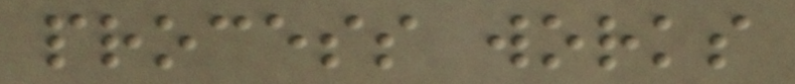process works
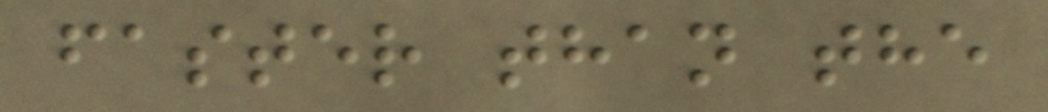faster than the
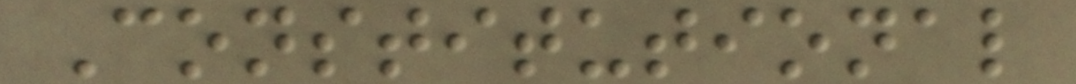Constitutional
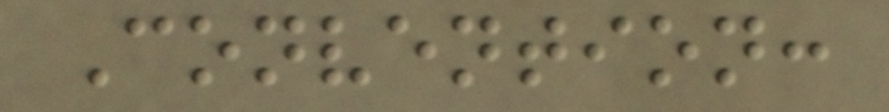Convention:
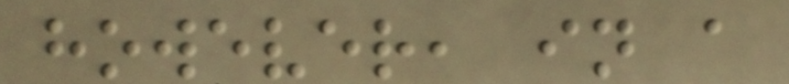however, in a
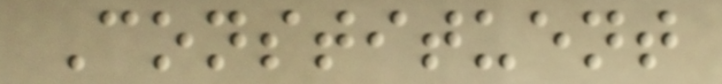Constituent
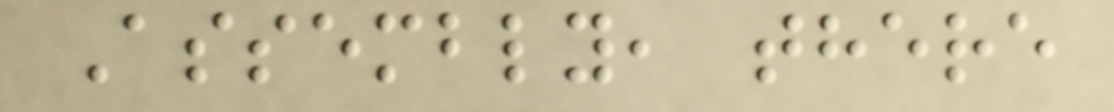Assembly, there
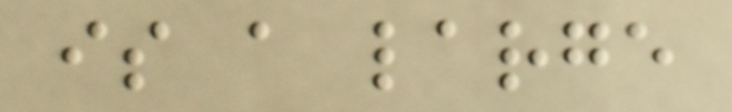is a large
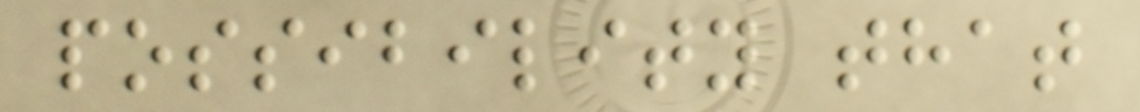possibility that
